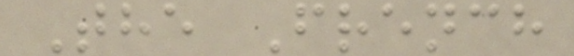The French
